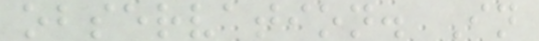observation. In
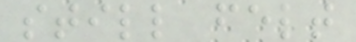still felt
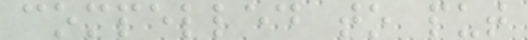compelled to put
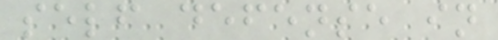self defense in
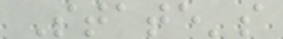State's
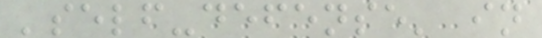'self-defense' in
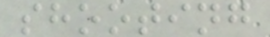shooting
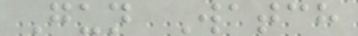Gun Watch
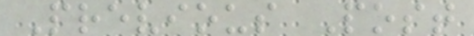Previous Post
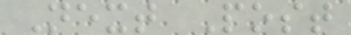Next Post
